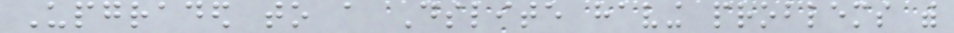Upgraded to a Dslite having problems with
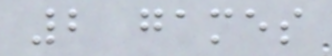2 games
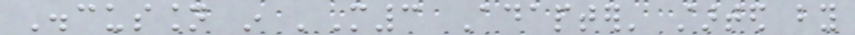Discussion in 'M3 Adapter' started by
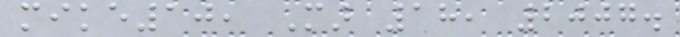mike10, Mar 18, 2007.
